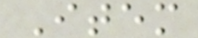Item
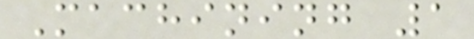Machining 1
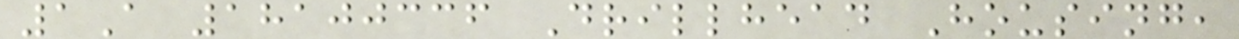1A 18100336 Drillhead Housing,
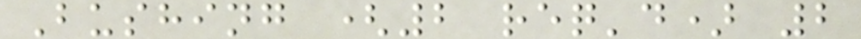Bushing (2 req'd) 2
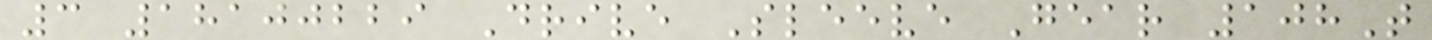3 18100229 Drive Sleeve Gear 108T
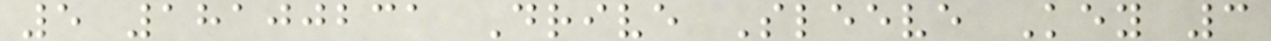5 18100231 Drive Sleeve Key 3
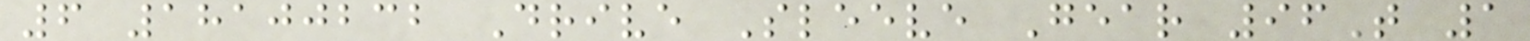6 18100232 Drive Sleeve Gear 96T 1
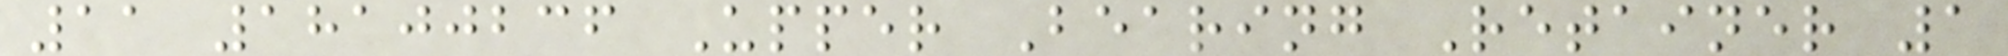11 18100236 Upper Bearing Retainer 1
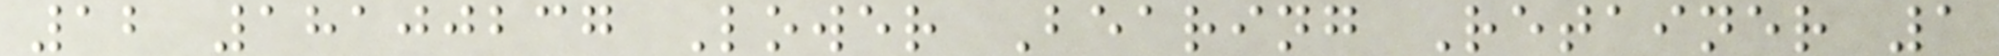12 18100237 Lower Bearing Retainer 1
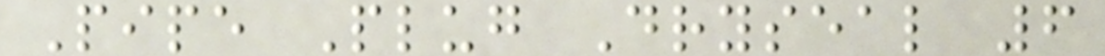Pipe Plug Dryseal 6
